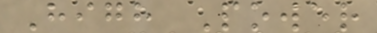High Power
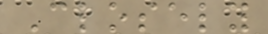Closely
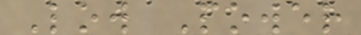Low Power
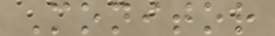Monitor
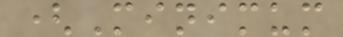(Minimum
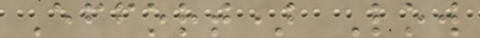Effort) Low
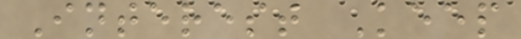Interest Keep
